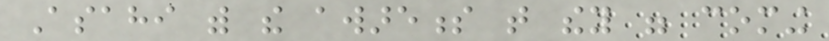Asahi with the awareness that they were coming
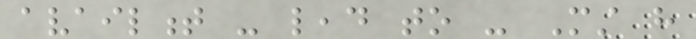availment - lead to - Must have
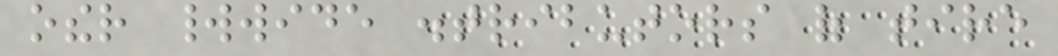other worldwide distributors of tire
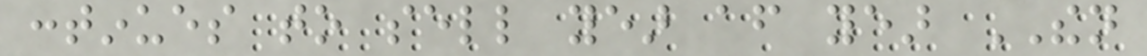continues to sell year after year THEN
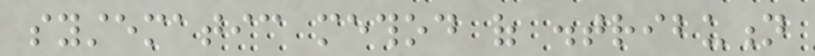systematic method of distribution
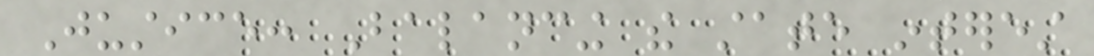Justice: Balancing the state interest
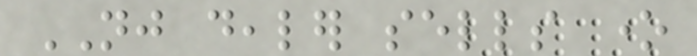NJ dealer sells one
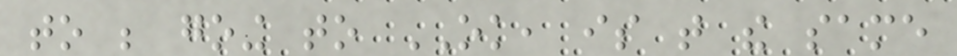to be going to OK, is that the same
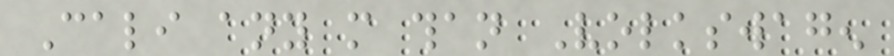Cali any more than Volkswagen
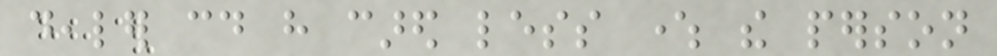dealer could have cared less where the person
